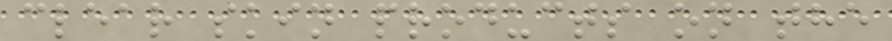clear skin products on the
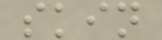skin
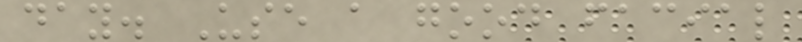day. Use a good facial
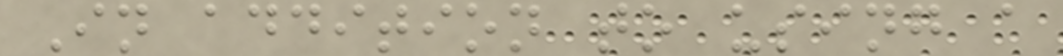In addition to using a
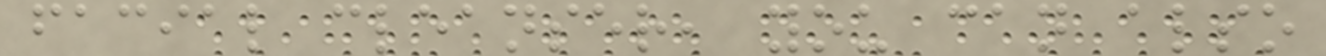facial cleanser, you can also
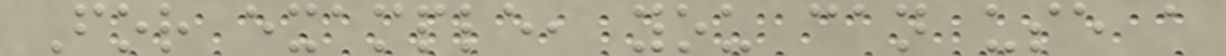For example, you can use a
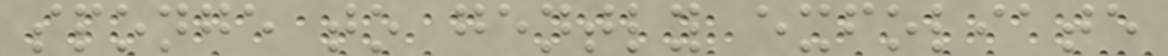sponge to gently exfoliate
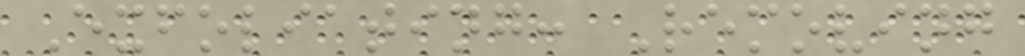Exfoliating: Removing
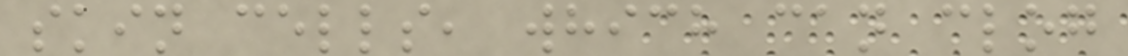skin cells, which can clog
